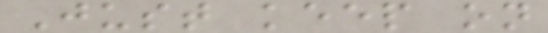Just keep on
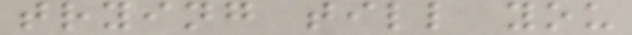trying till you
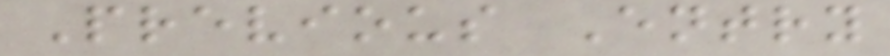Previous Entry
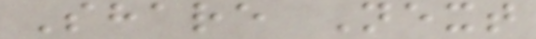Share Next
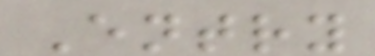Entry
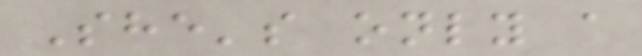She's only a
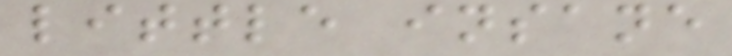little insane
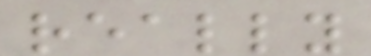really
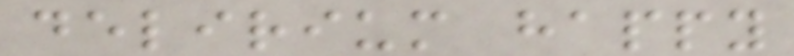delirium happy
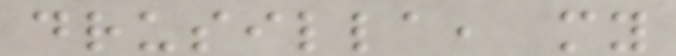drusilla, my
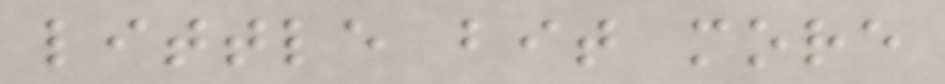little bit more
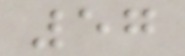57
